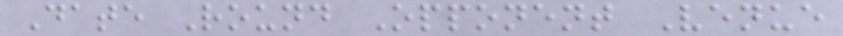Date Round Opponent Venue
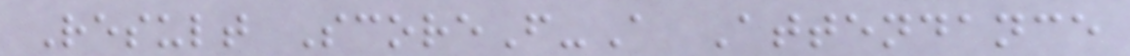Result ScoreF-A Attendance
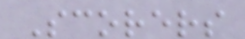Scorers
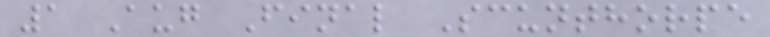1 Aug Final Scunthorpe
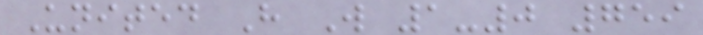United H W 1-0 759
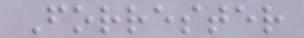Forrester
